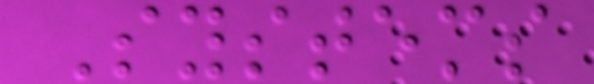Systems
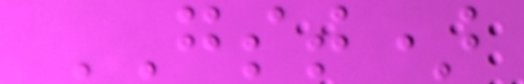GST)
